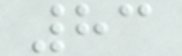83
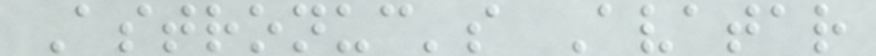Astronuc's Avatar
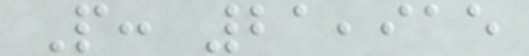P: 21,915
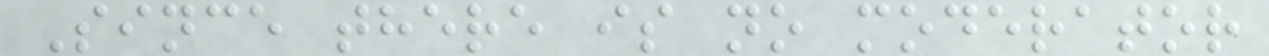Since there is no moderator
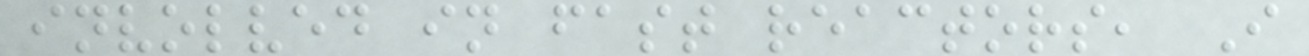involved in fast reactors, I
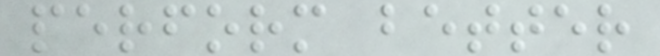perform better
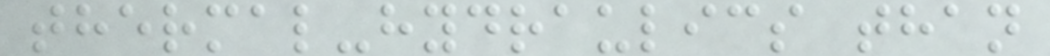thermal-hydraulics than
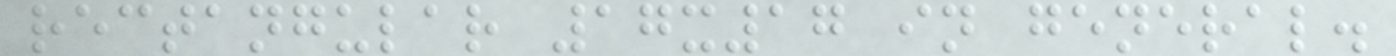rectangular 17x17 in general.
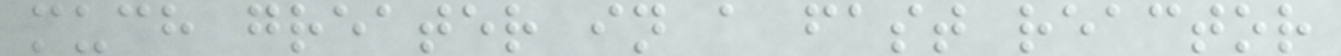much greater in a fast reactor
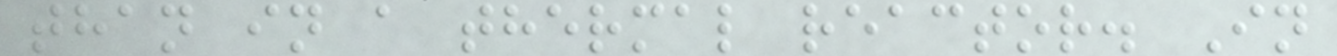than in a thermal reactor. In
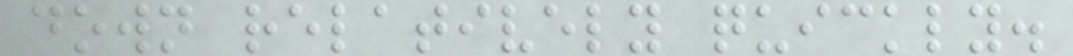down relatively quickly.
